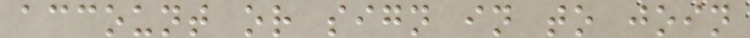account or sign in to join
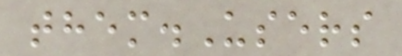them.Users
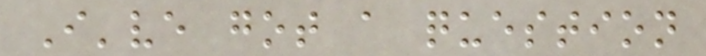I've got a question
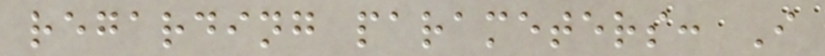regarding parameters: I
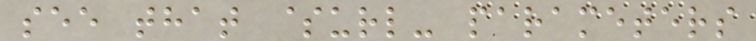see that $url- parameters
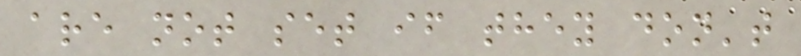are not set if they don't
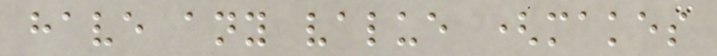have any value (makes
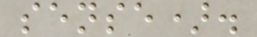sense).
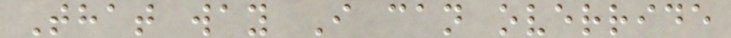That way I can override
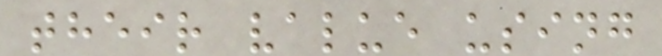their value using
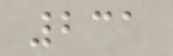231
